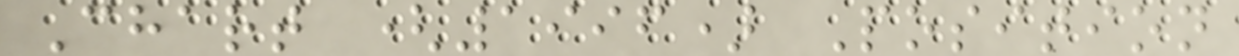Chart (1996) Position
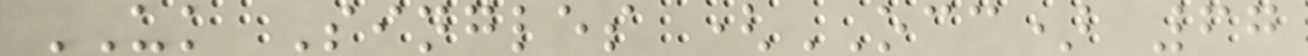UK Singles (OCC) 67
